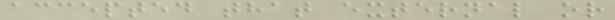accepted that external or
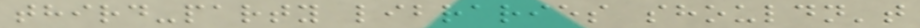third-party libraries shouldn't
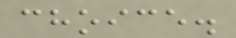choice.
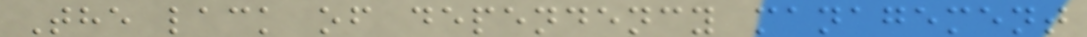The lack of dependency management
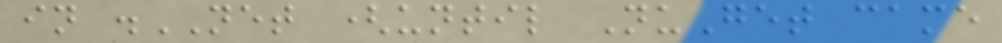in .NET (until NuGet came
